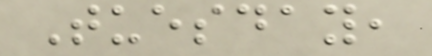Tuesday,
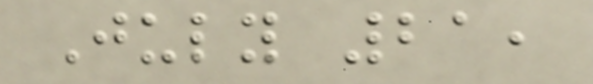July 21,
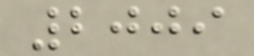2009
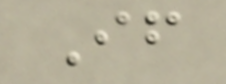If
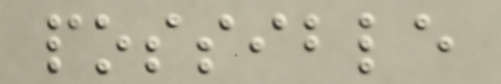possible
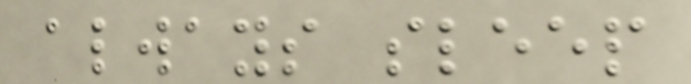always sleep
